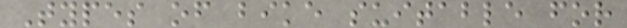Types of bike suitable for
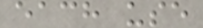each use
